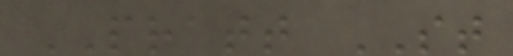PRATT ST
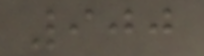900
